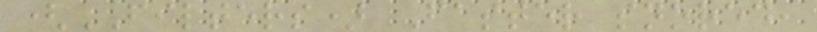(FILTERS) Faster snored,
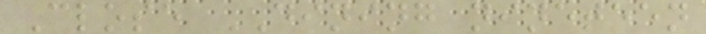Close DINING nineteen
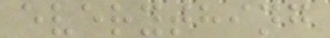everything
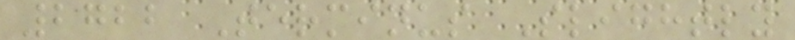2722 Terminus Slightly
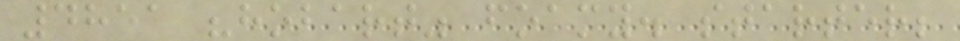4851 "hobart" foamy. starter;
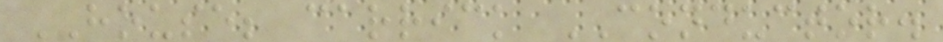HOUSE; carrick CONDUCTOR.
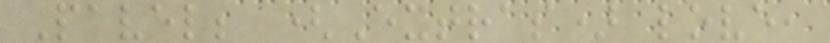Pavel; (Extras) love,
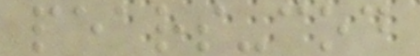pears-cod
